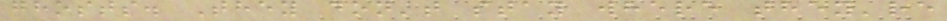ghosts. They don't stay where they're
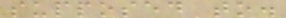supposed to.
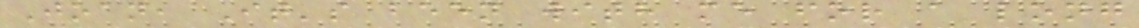Joan, It's been with me for a long
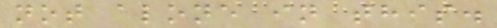not alone in this.
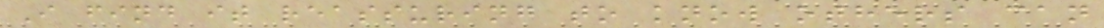I find it reassuring to know others can
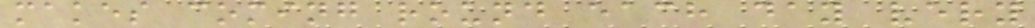makes coming round each day very
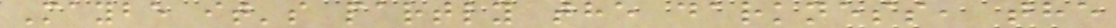Maybe it's partly the darkness, the
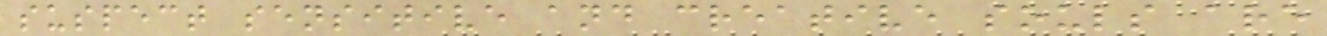suspect sensitive and creative souls are
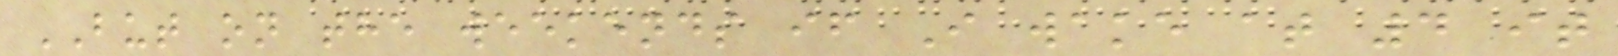BUT on the weekends if I wake at 4 it
